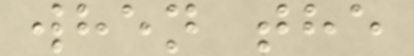when the
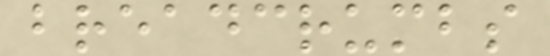breadcrumbs
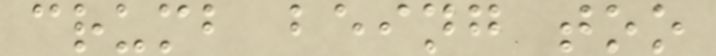crumb being too
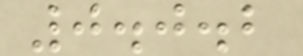0.0.2
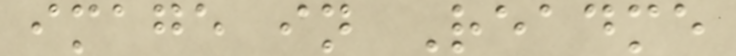image in Readme
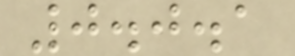0.0.1
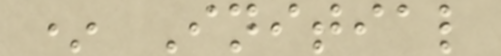* Initial
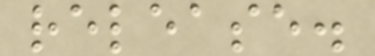release.
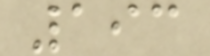193
